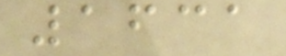1631
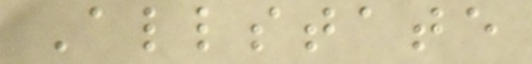Allstate
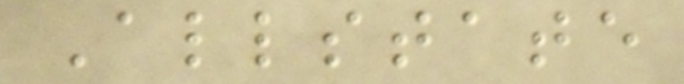Allstate
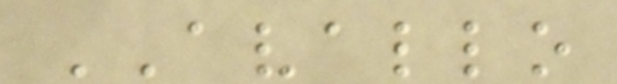AVALLO
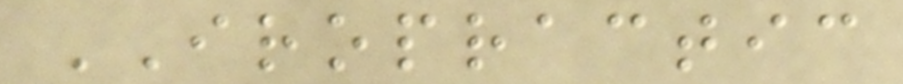IROPRACTIC
